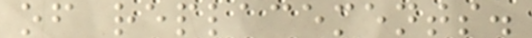of replacements.
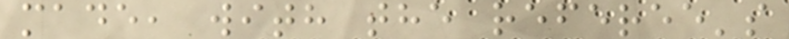made, with the referee's
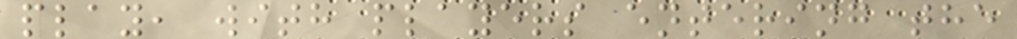play, with players entering the
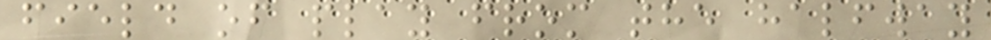field of play from the halfway
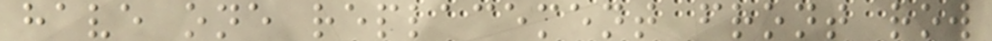have one replacement front row
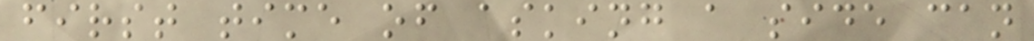first time of asking a side can
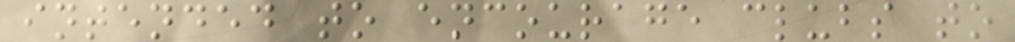intended to encourage clubs to
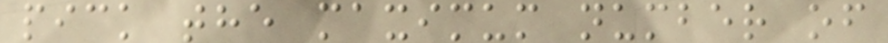pick the maximum number of
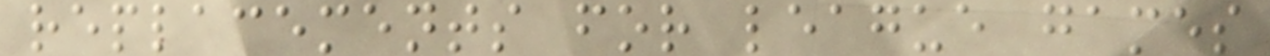replacements for league games
